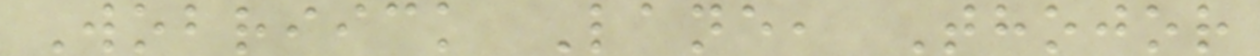Wobriick Lane, Thojor
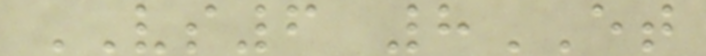VS6 8ET
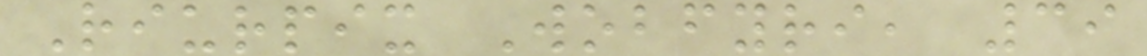Riurpix Wobfyri, 39
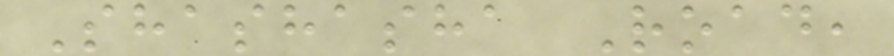Shashasha Road,
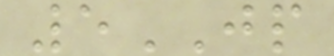5JP
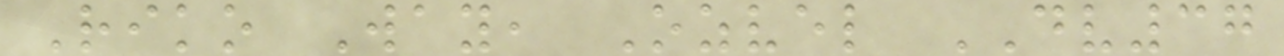Riko Way, Ozvel DV37
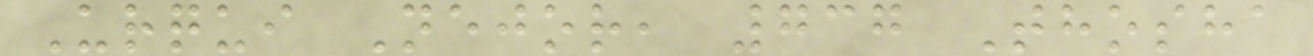Urqui Nejor, 737 Thosha
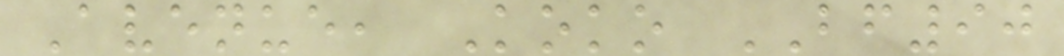Avenue, Koko BF90
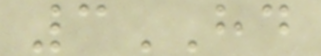3HD
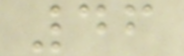46
